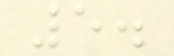5.
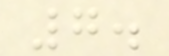7.
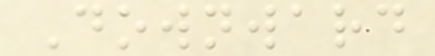Downward
